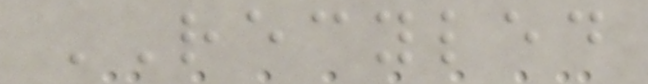RECYLED
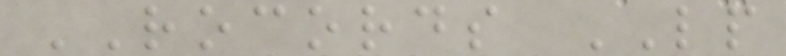ROCORDS LP
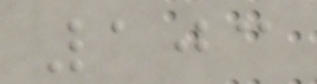103
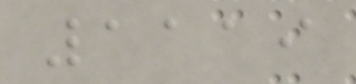1119
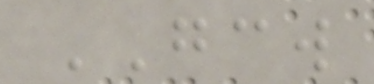GCW
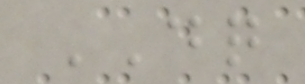DQ
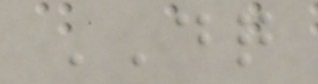DQ
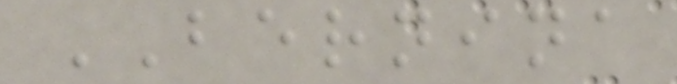BERNINA
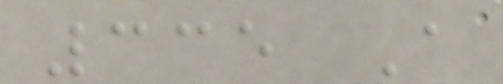335 A
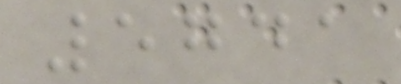5741
